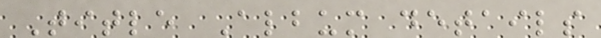Title Album details
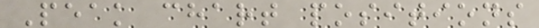Peak chart positions
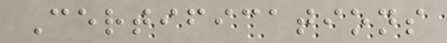Certifications
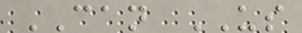CAN US
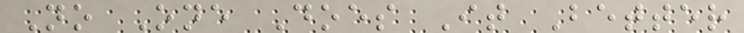No One Does It Better
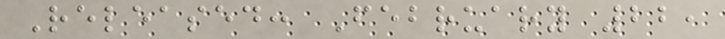Released: February 22,
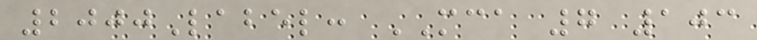2000Label: MCA 7 103
